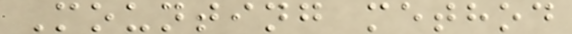Mounting method
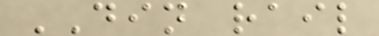DIN rail
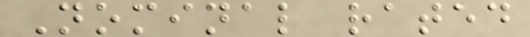Nominal rated
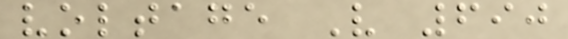voltage V 690
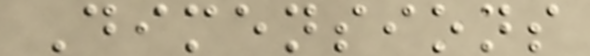Dimensions
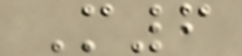M6
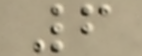6
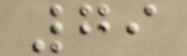79
